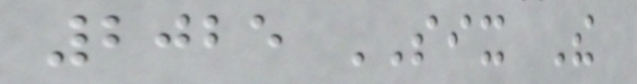2025 SIX The
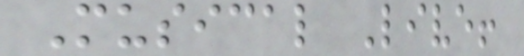Musical Live!
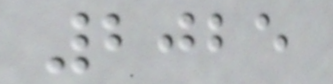2025
